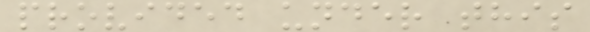provided under this
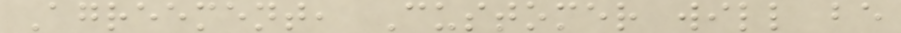Agreement, Customer will be
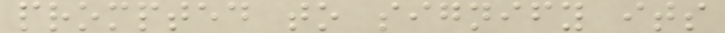prompted to signify its
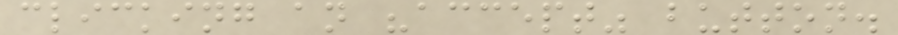clicking an "accept" button.
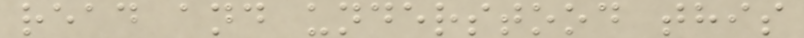read and understood this
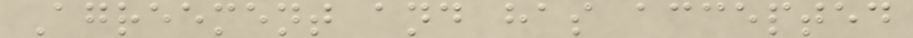Agreement and has accepted
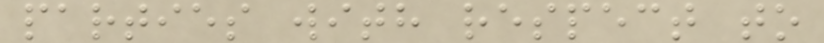parties with respect to
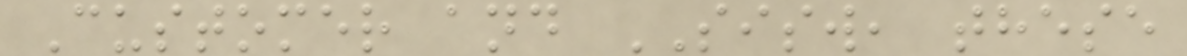Customer and SISW, these
